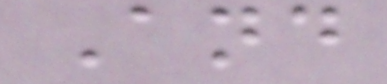And
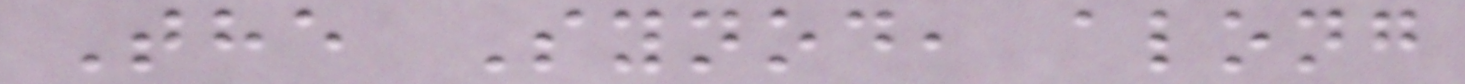The Synod, along
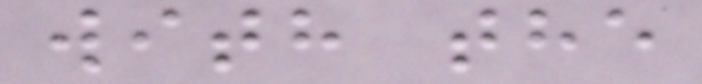with the
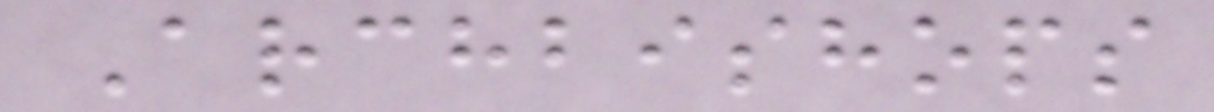Archbishops
